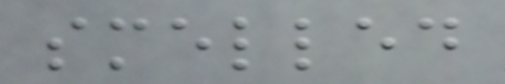smelled
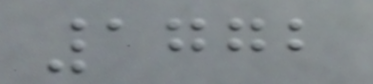1772
